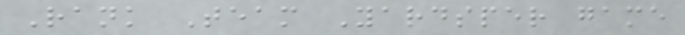Rank Team Yardsper game
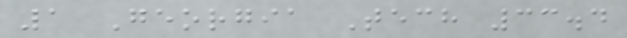1 Georgia Tech 33.4
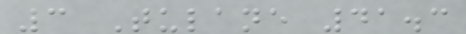3 Tulane 41.3
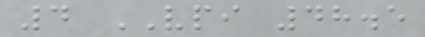4 VPI 48.5
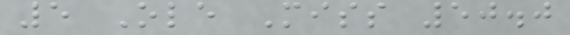5 Ole Miss 50.0
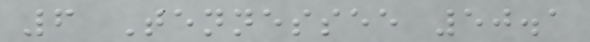6 Tennessee 50.1
